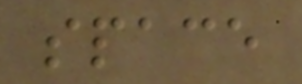space
